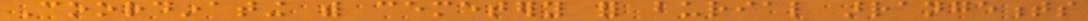Coordinating with cemetery for burial arrangements
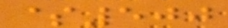$500
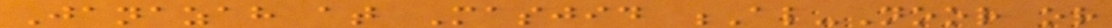Janazah at Masjid Al-Noor or
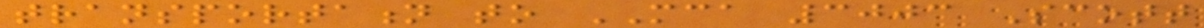transportation to MCA 3003 Scott
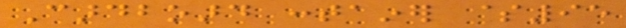Cardboard container $95
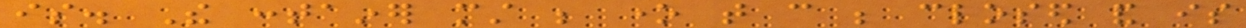is. The container must be one that can be closed and is
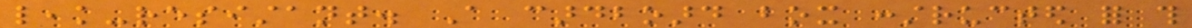leak-resistant. A cardboard box constructed for this
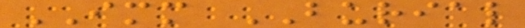IMMEDIATE BURIAL
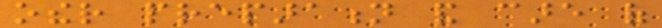other preparation and care of
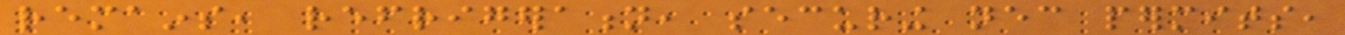remains, refrigeration, securing necessary permits,
